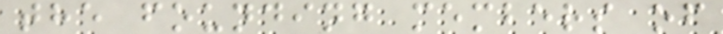the founding members of
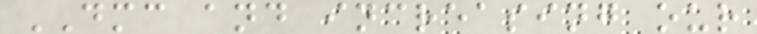DMC and increasing our
